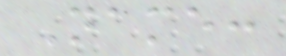Name:
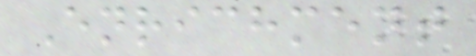Enrichment
